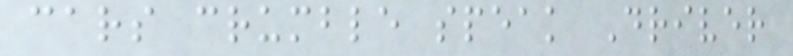cars crumble speak Driver
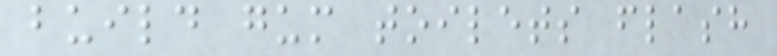build gum toilets flash
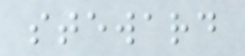steward
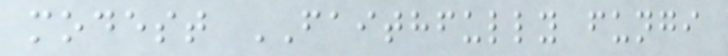modest FAITHFULLY fungi
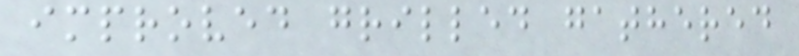improved grilled gathered
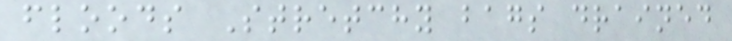floods Stretchy bags drained
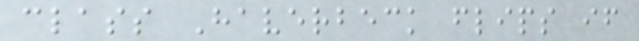class Haverbeck flips if
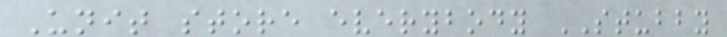Unit store everybody STUBBY
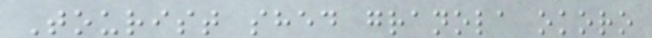Tourist shed granola okoro
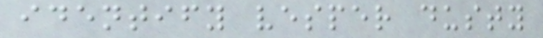identify vesper dusty
